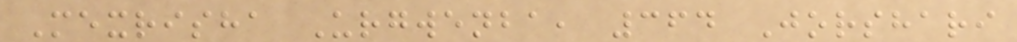Mexrisha Urgwenba, 364 Jorshari
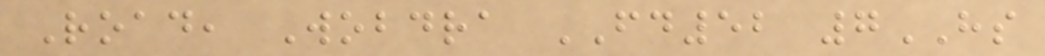Road, Wobdra FD52 7HS
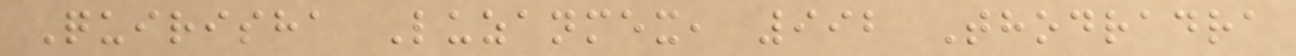Quirisha Luzanmex, 992 Thodradra
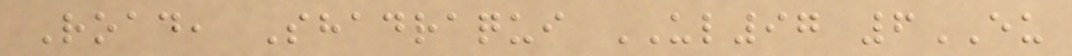Road, Shadraqui UL97 6EU
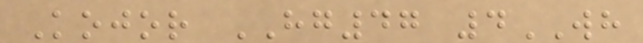Kojor HG47 4WH
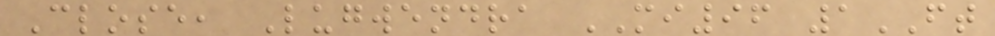Close, Lugwendra MI96 1FT
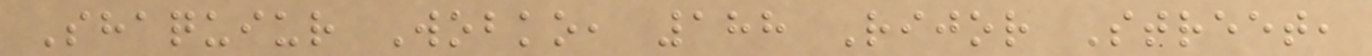Shaquiur Wobko, 188 Rijor Street,
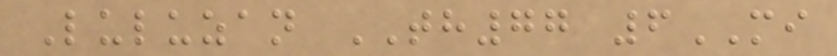Luluzan TH77 6MI
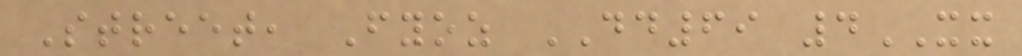Street, Fyoz DD69 4XX
